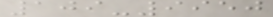109-9950
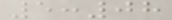5:08
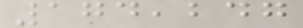174,247
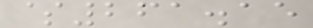$261.15
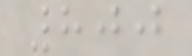800
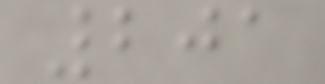201
